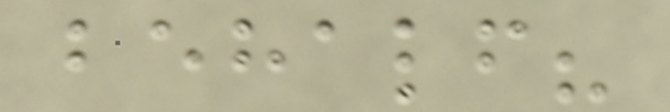behalf?
